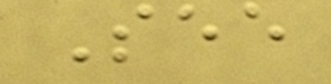See
